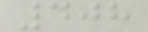408
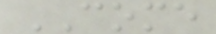COME
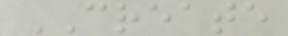CREATE
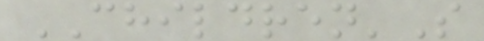CHILDREN'S
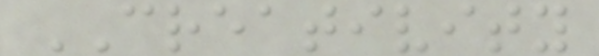CREATIVITY
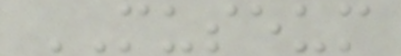MUSEUM
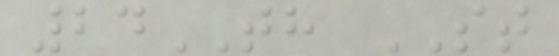24TH ST
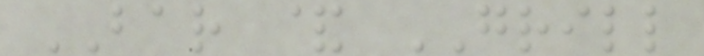BAR & GRILL
